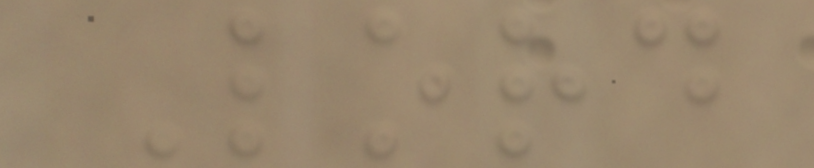Lord
